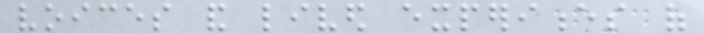voices and lived experiences of
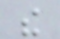the
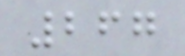267
